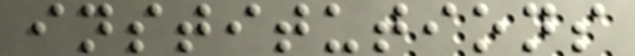institutions
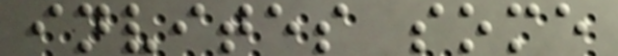invites some
